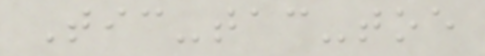Tic-tac-toe
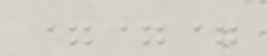===
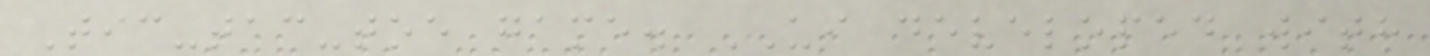Tic-tac-toe game. UI developed with
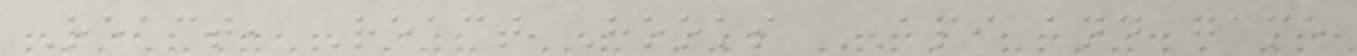React, React Hooks API and game
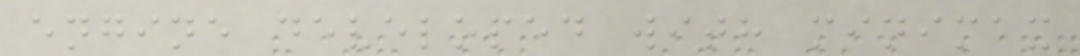engine developed with minimax
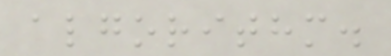algorithm.
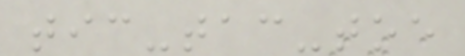tic-tac-toe
